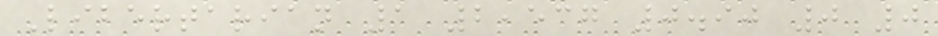Libertarian 1 2,537 0.90 0 0
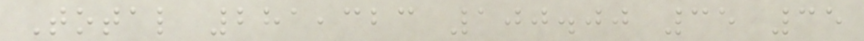Total 281,323 100.00 35 35
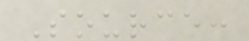Source:
